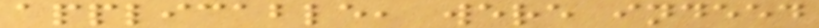applicable, were indeed
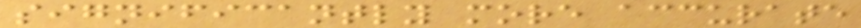significantly more accurate
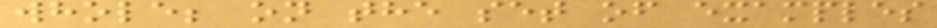whole; on the set of examples
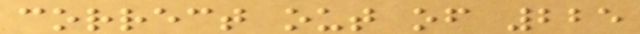correct out of 225
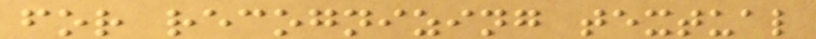for recognizing textual
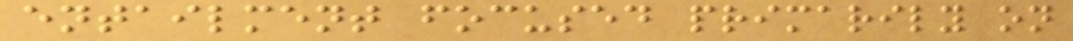entailment focused primarily on
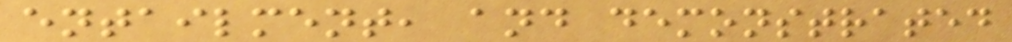entailment, and demonstrated
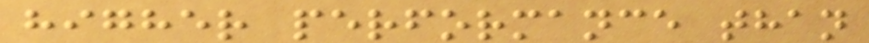higher performance than
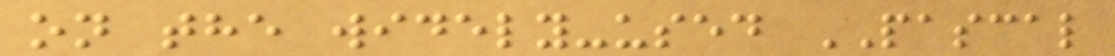on the widely-used PASCAL
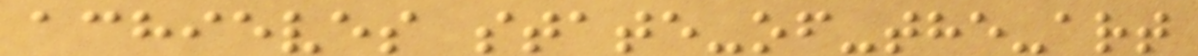achieves state-of-the-art
